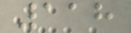118
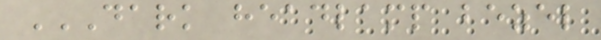DARK HEADLAMP BEZEL
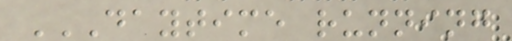DAYTIME RUNNING
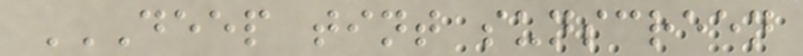DEEP TINT SUNSCREEN
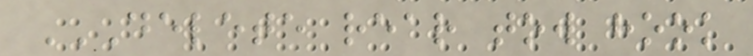DELETE REAR TOW HOOK
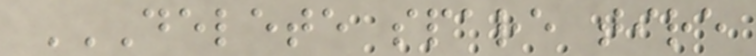DELETE SPARE TIRE
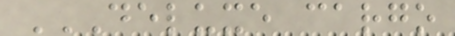DELUXE CARGO
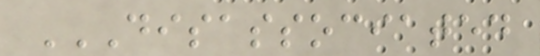DISASSOCIATED
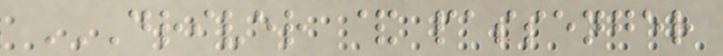DRIVER & PASSENGER
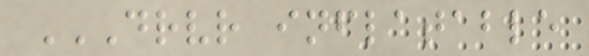DRVR INFLATABLE
